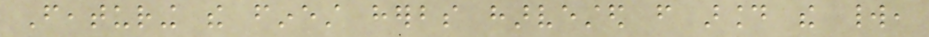Featuring the finest herbs harvested from around the world,
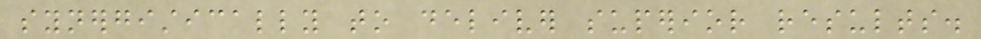synergistically to deliver superior results.
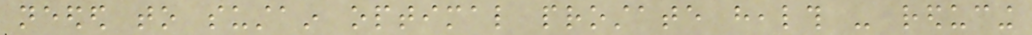needed to sustain optimal prostate health - reducing
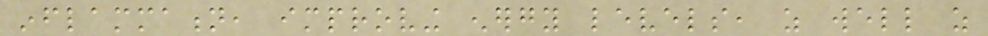inflammation, improving energy levels, as well as
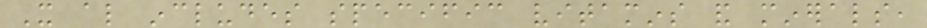It also includes specific vitamins and minerals,
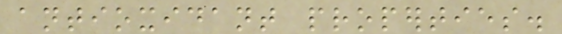antioxidant properties.
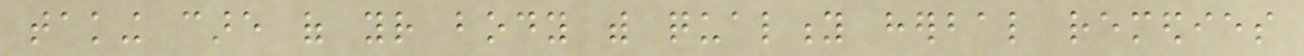taking care of your body with quality herbal remedies
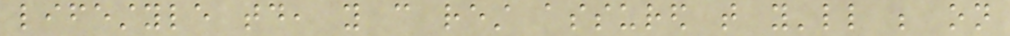lifestyle today, you can rest assured that you'll be on
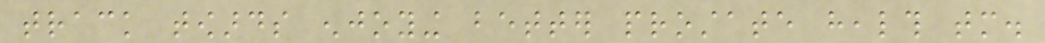track towards enjoying better prostate health tomorrow.
